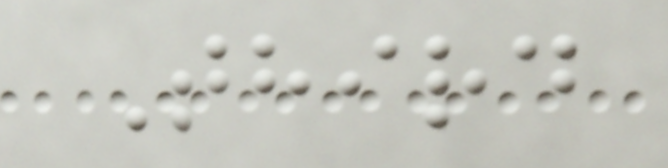Third
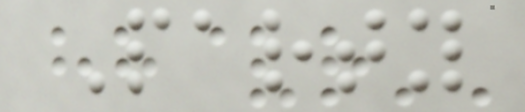Party
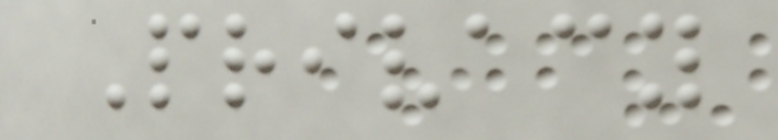Privacy
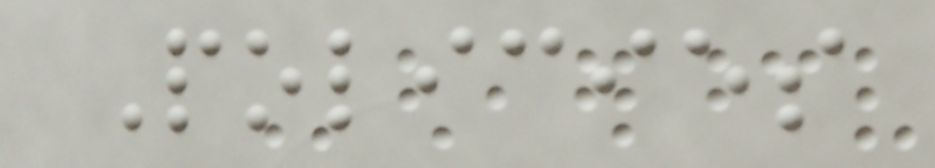Policies
